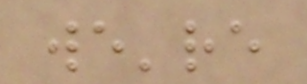we're
